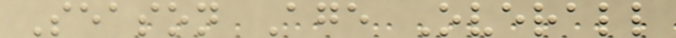Season Age Overall
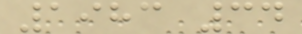1983 34
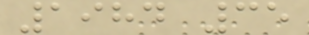1984 35
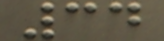34
